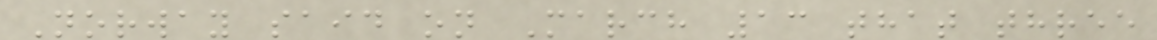Norway said on March 13 that three
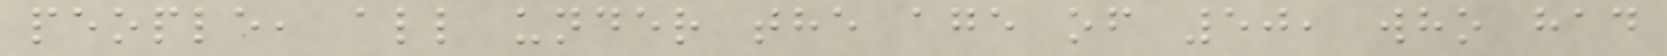people, all under the age of 50, who had
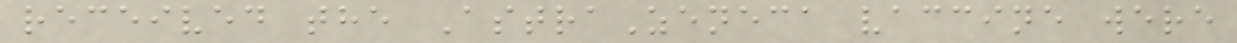received the AstraZeneca vaccine were
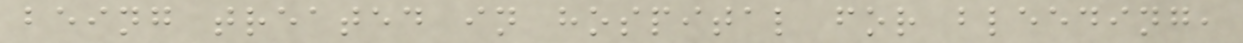being treated in hospital for bleeding,
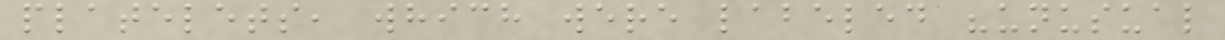platelets, which were labeled "unusual
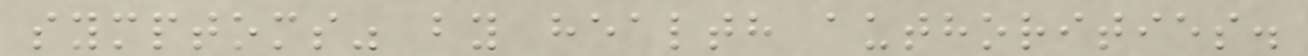symptoms" by health authorities.
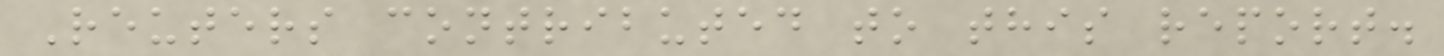Reuters contributed to this report.
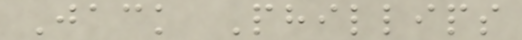Jack Phillips
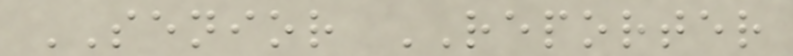SENIOR REPORTER
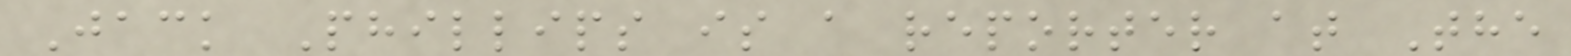Jack Phillips is a reporter at The
